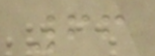66
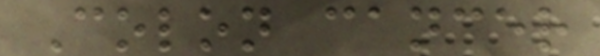Colon cancer
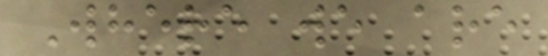Where we are
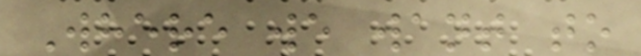Where we want to
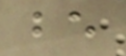be
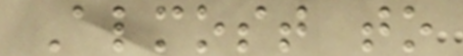Almost to
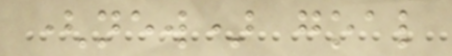(new) goal
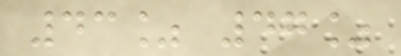43% 47%
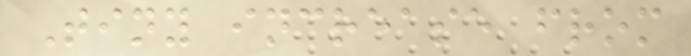Tiny increase from
